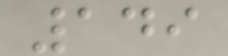149
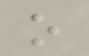o
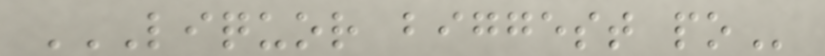LIQUOR BIGGEST PO
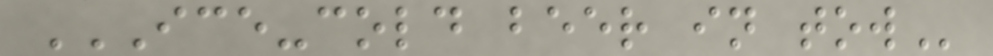ICE-COLD BEER IN TOW
